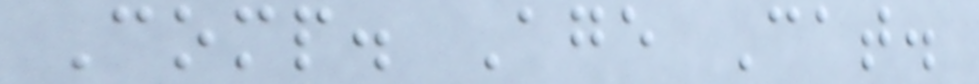Comp. Age Cat.
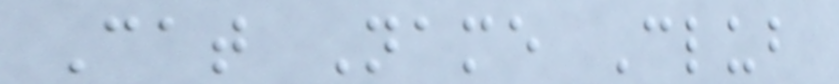Cat Name Club
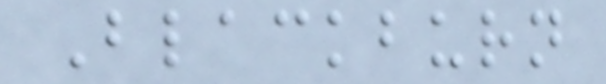Blackburn
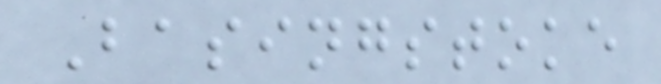Basingstoke
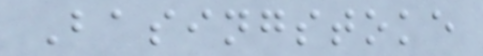Basingstoke
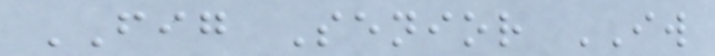FIG Senior IW
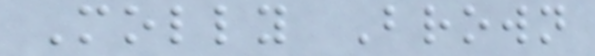Molly Brown
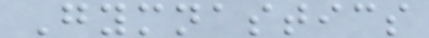Gymnastics
